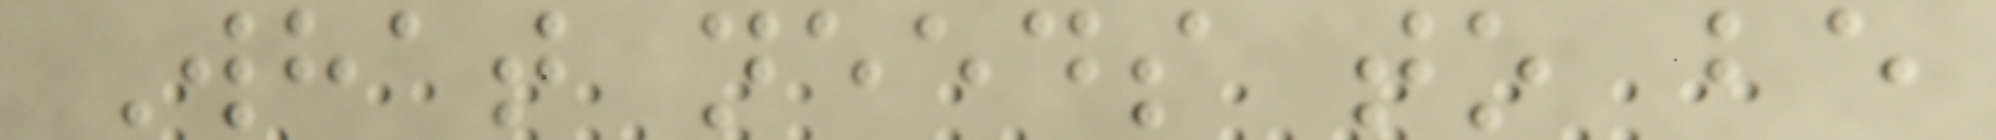What needs to be
